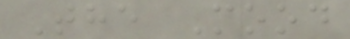The Mood
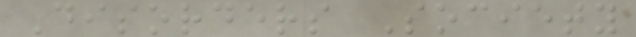Disorders Society
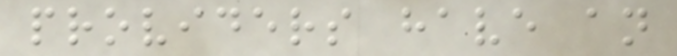providers have an
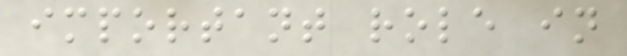important role in
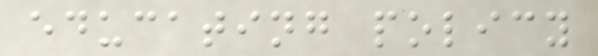educating policy
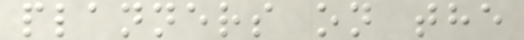planners on the
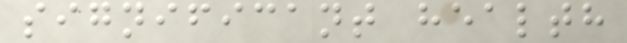significant health
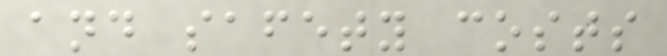and safety costs
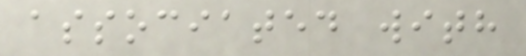associated with
